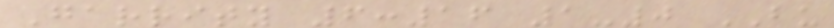Garrity 6:16 1-0 BU
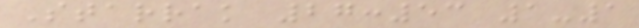Starrak 27:53 1-1
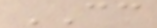CC
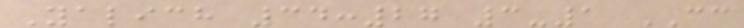Yalich 34:27 3-1 CC
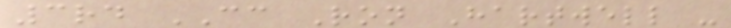3rd CC Ron Hartwell -
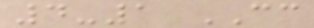4-1 CC
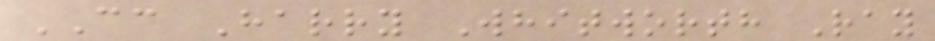CC Harry Whitworth Ray
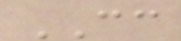CC
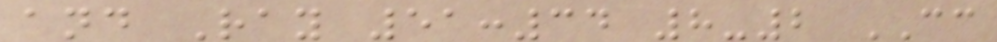and Ray 51:34 8-2 CC
